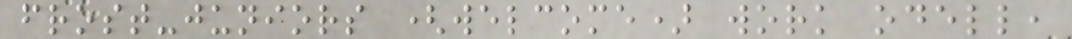frost-juniors (welcome) work odell,
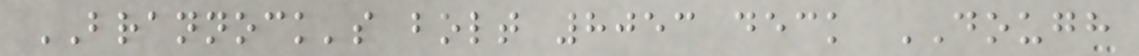BRANNOCK's bolt 8053 deck DOUGH
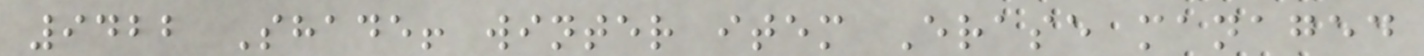9422 Shade! winter item Erase managed
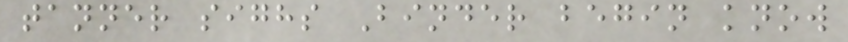tanner sighs Binder begin know
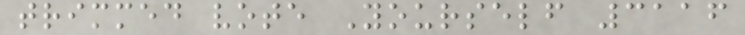trimmed vote Yourself 3116
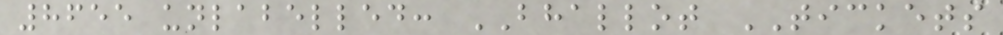8655 unlabelled: BHALLOT TICKETS
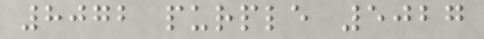8072 purple 5027
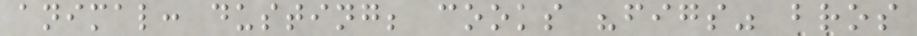animal: dusting; cooks "figs" bros
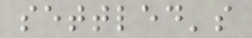settled's
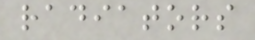radiators
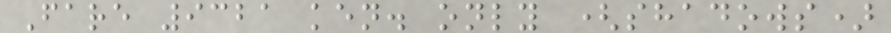Fare 9321 ken. only (shadows)
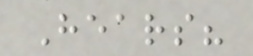Hears?
